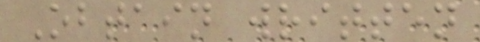Obtain written
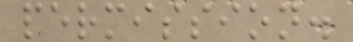permission.
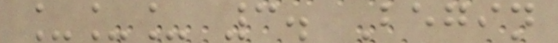___ 3. Begin
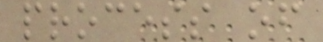process of
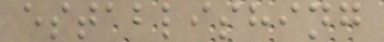establishing
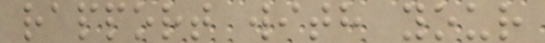rapport with your
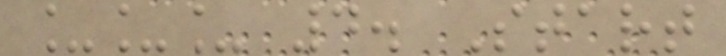___ 4. Start
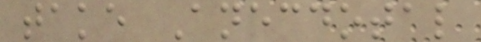take Anecdotal
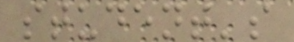student's
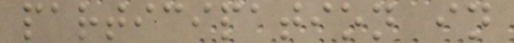participation in
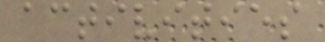activities
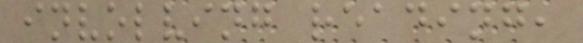involving reading,
